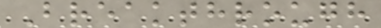Breakthrough
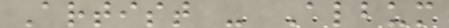Artist - Album
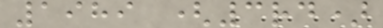1989 (3rd)
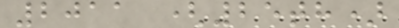2011 (25th)
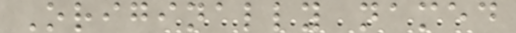Originally named
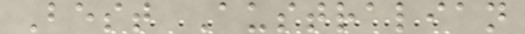Best Australian
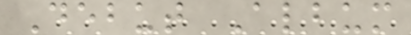Debut Album
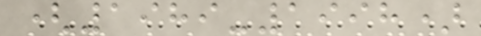(1989-1998)
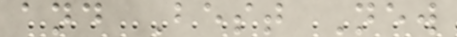and Best New
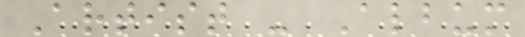Artist - Album
